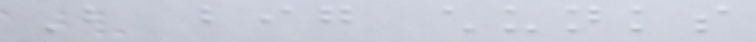But big chunks
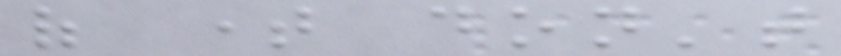of time don't
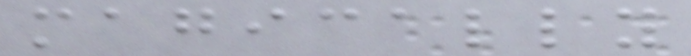magically
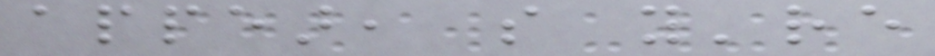appear, so you're
